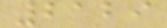2129
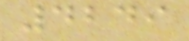4249
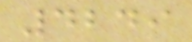4249
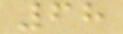68
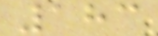183
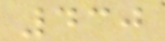430
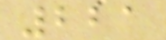221
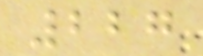227
